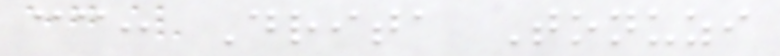cc: Drita Tonuzi
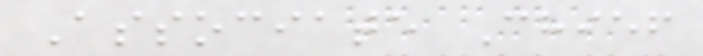Associate Chief
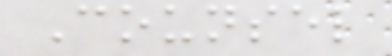Counsel
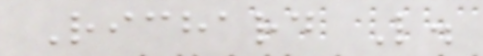Richard L.
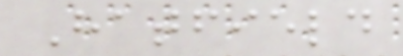Hatfield
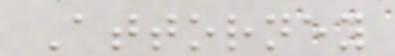Attorney
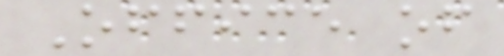Office of
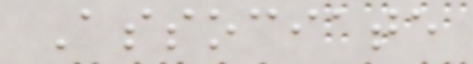Associate
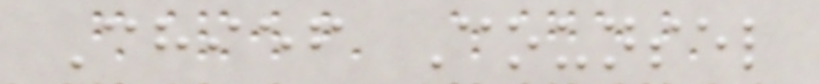Chief Counsel
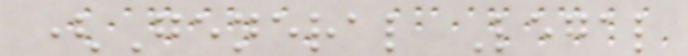(General Legal
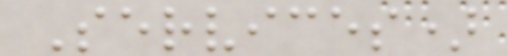Services)
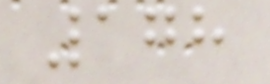178
